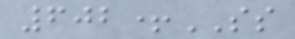602+SS
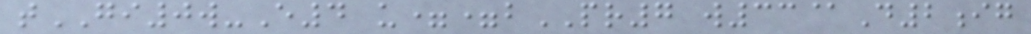tGI0w-E4 u==bPR7 w33@D2ig
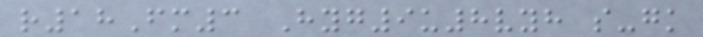r18Fm3 Hyg9u8vyh s-gk
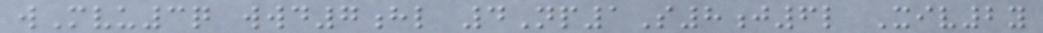wMvu3q wwd7hl 4Np1S8j6l Xiv2y
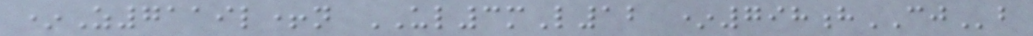*Z7119l+n UL3mL12 *798hCJb
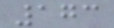173
